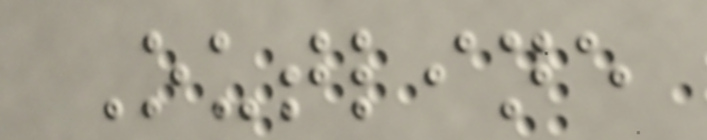Outline
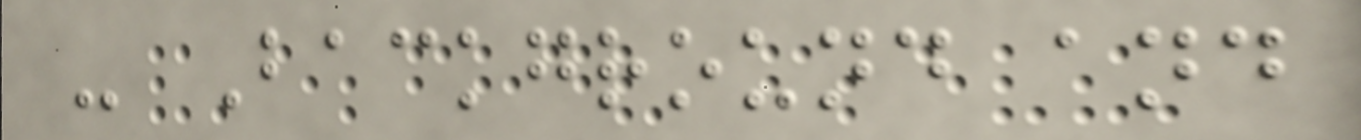- Background and
